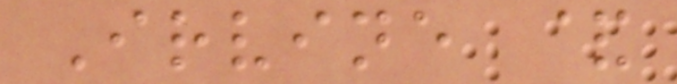Irvine &
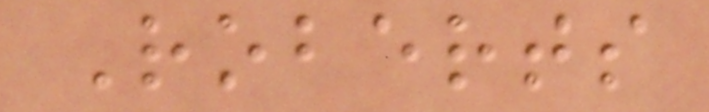Roberts
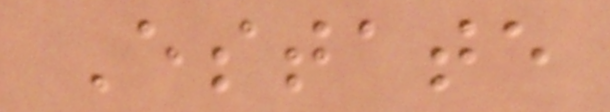Estate
